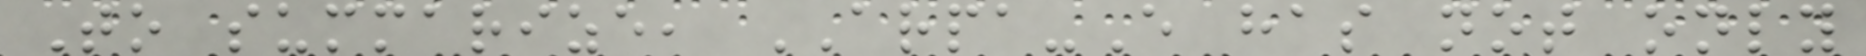To summarize, ARPA-E has not only
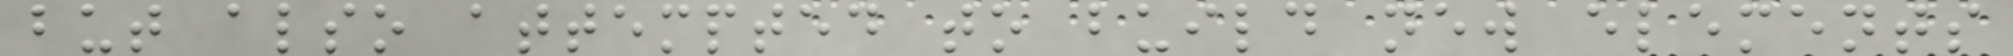but also attempted to build new elements
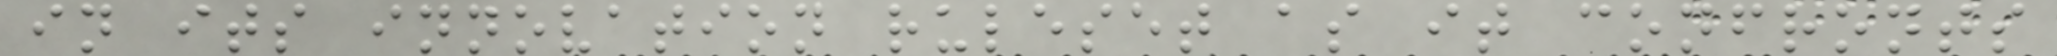in its innovation ruleset as it confronts
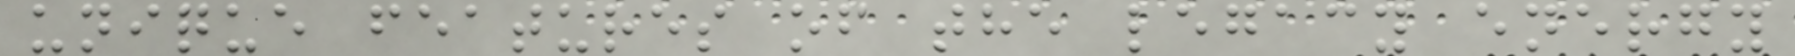unique features of the legacy energy
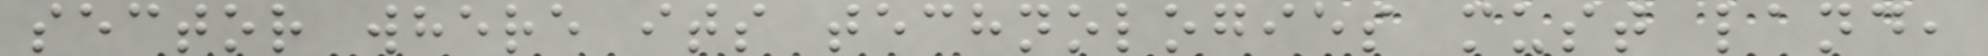sector where its technologies must land,
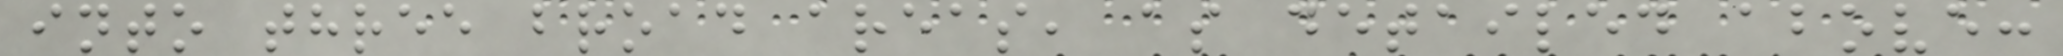into three broad areas, as detailed above:
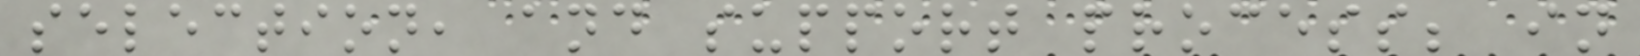selection, and support process; in
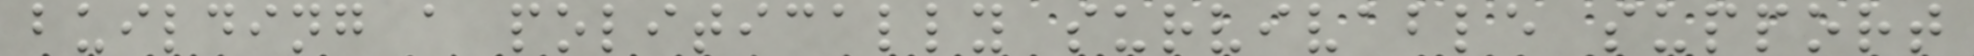building a politically survivable support
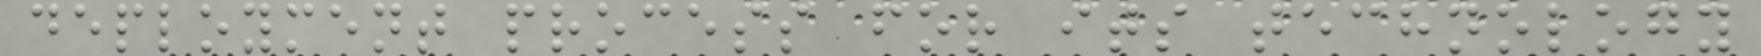deployment process for its technology
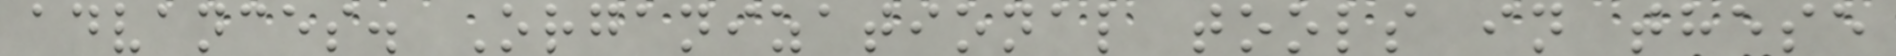advances. Organizational tools in these
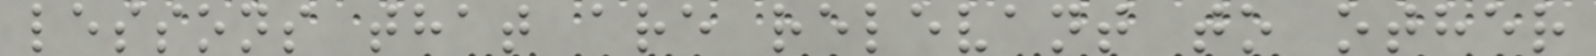lessons that are relevant to other
